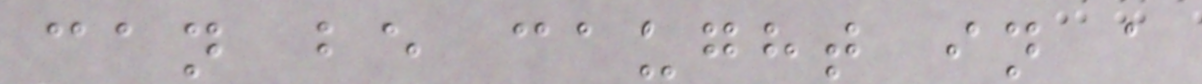can be caught in a
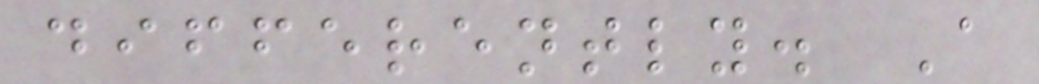differently. A
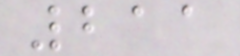211
